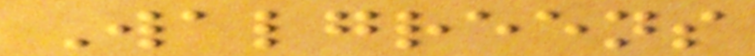Walgreens
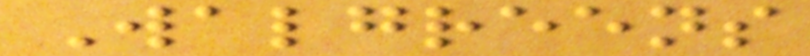Walgreens
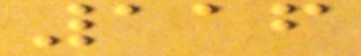116
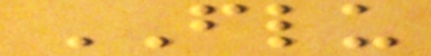FLU
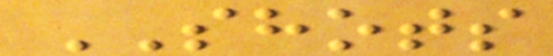SHOTS
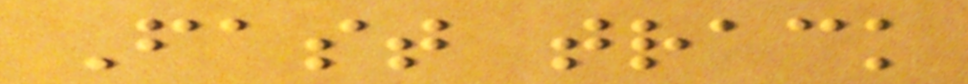Fast track
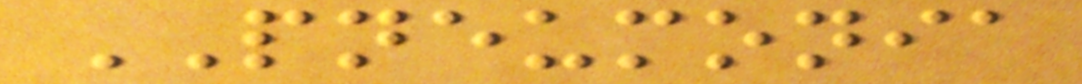PNEUMONIA
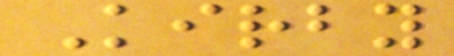Kirby
